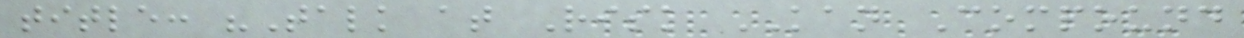title: "Talk at Risk KAN Compound
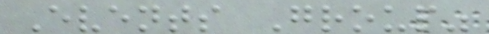Events Group"
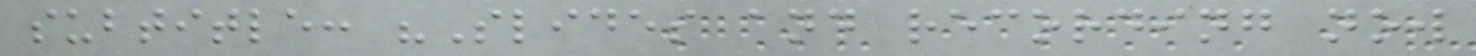subtitle: "Slides and recording now
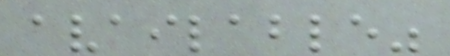available"
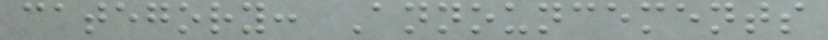category: Announcements
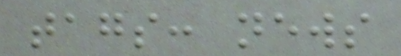tags: news
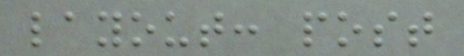layout: post
